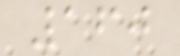160
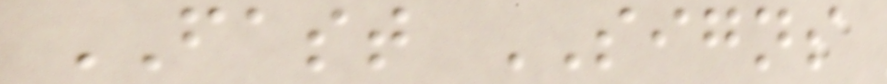FAST SIGNS
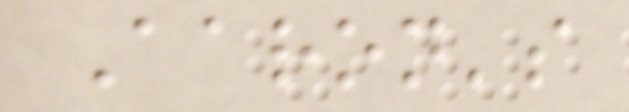Aaron's
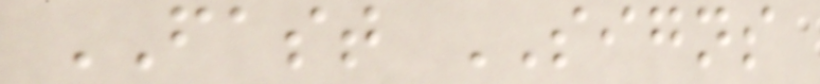FAST SIGNS
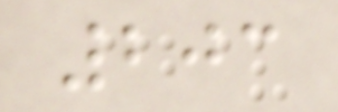203
